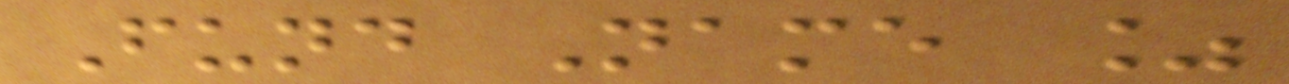Fund Name %
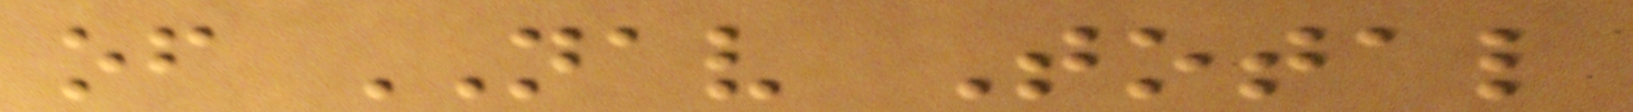of NAV Total
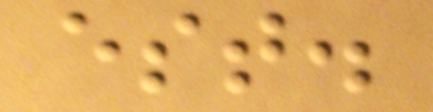est.
